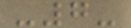-7-
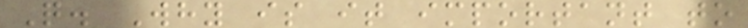Q. Why is it important to
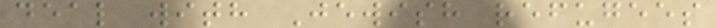deal with Jewish refugees
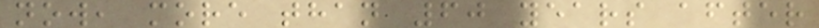now, more than 60 years after
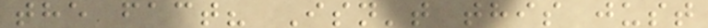the fact? Isn't this just
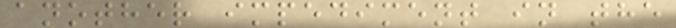another impediment in the
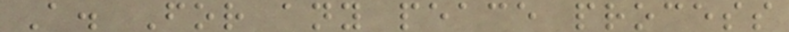A. For any peace process
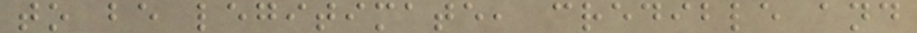to be legitimate, credible and
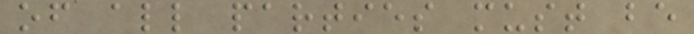of all parties must be
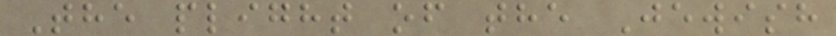The plight of the Jewish
